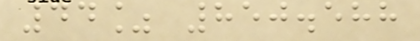44% 850.588
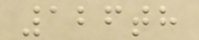126th
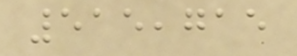515,715
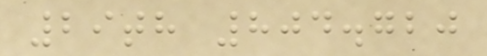29th 804.720
